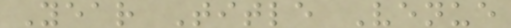Year Title Venue
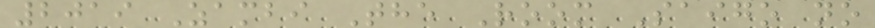2019 Zambi The Room Saigo no
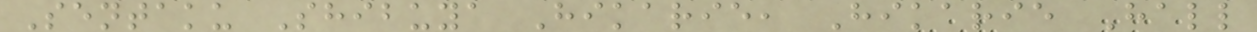Sentaku Shibuya Hikarie, Hikarie Hall
